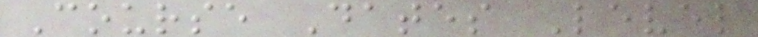Course Dates Level
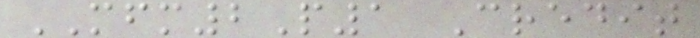MFM2P1 Credit
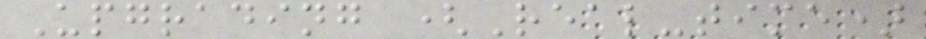Upgrading (Real-time)
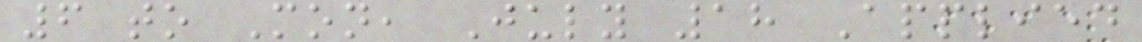6 to Mon, July 18 Applied
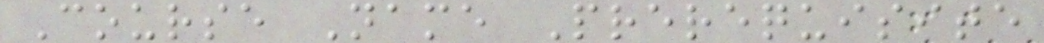Course Name Prerequisite
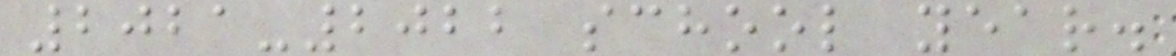2021-2022 school year.
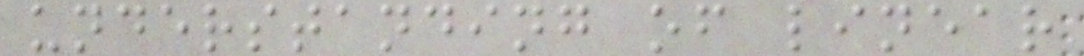understanding of linear
